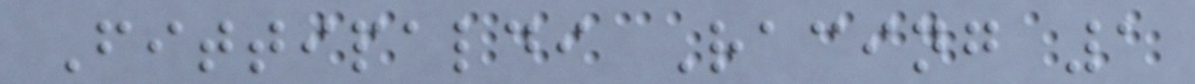Fittipaldi Racing 1
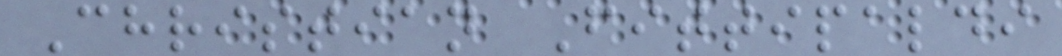Christian Fittipaldi
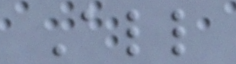All
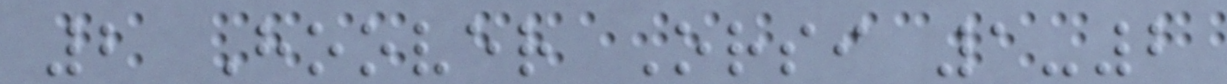2 Hoover Orsi 1-2
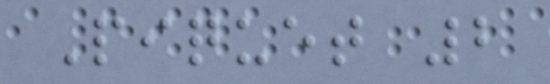Piquet 2
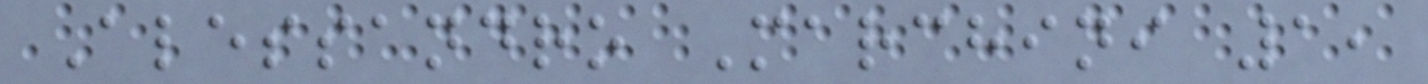Alessandro Marchini 1,
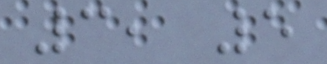3, 5
